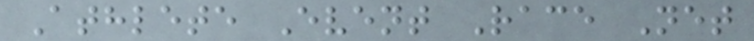Athlete Event Race Net
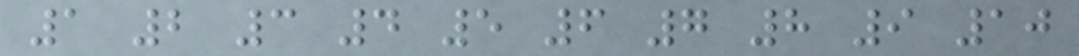1 2 3 4 5 6 7 8 9 10
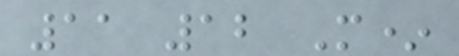11 12 M*
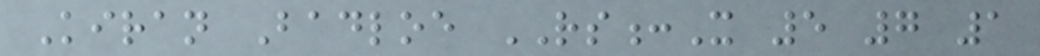Kiran Badloe RS:X 5 7 1
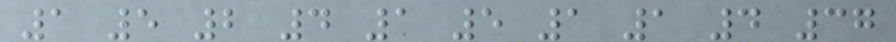1 5 2 4 1 5 1 1 4 37
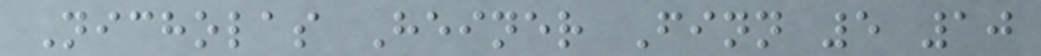Nicholas Heiner Finn 5 10
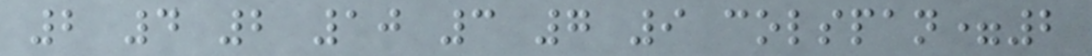2 4 2 10 3 7 9 colspan=2
